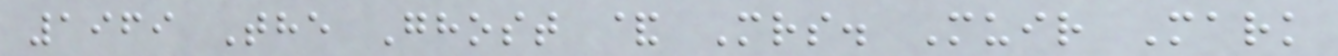1969 The Ghost & Mrs. Muir Mark
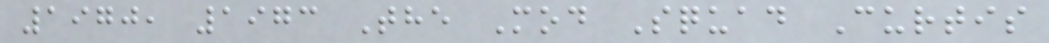1970, 1973 The Mod Squad Curtis
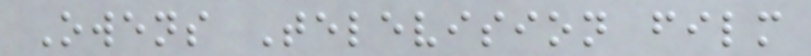Owens Television film
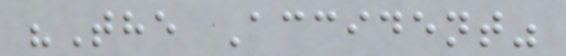"The Accident"
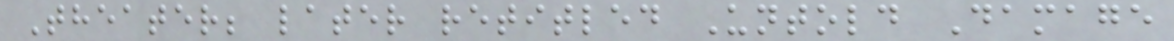Theater; later retitled Untold Damage
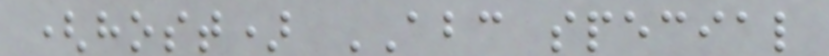(host) ABC special
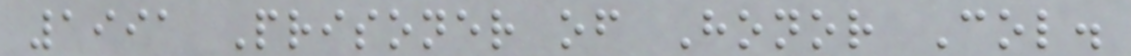1991 Prisoner of Honor Col.
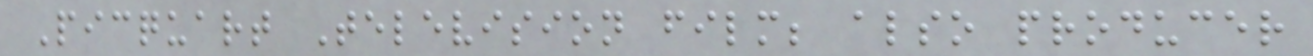Picquart Television film; also producer
